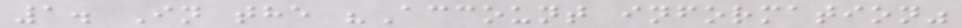1. In the "Account information"
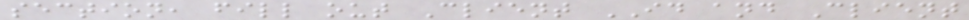section, fill out Client ID and Client
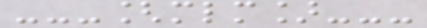---[mlm]---
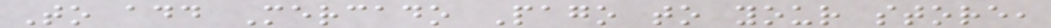To add Mercado Pago to your store,
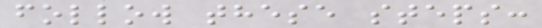follow these steps:
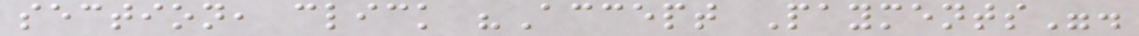section, click "Accept Payments".
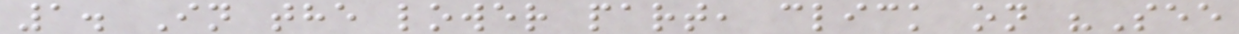1. In the lower part, click on "See
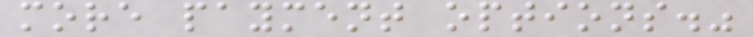more payment options."
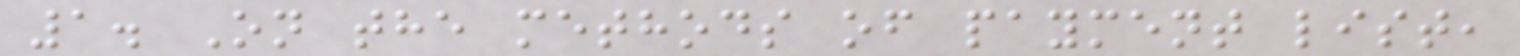1. On the methods of payment list,
